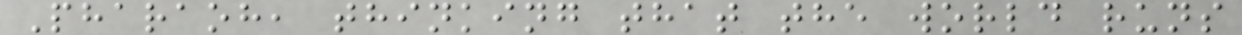Pharaoh, thinking that the world runs
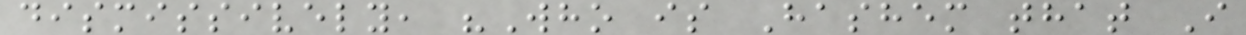dismissively, "Who is Hashem that I
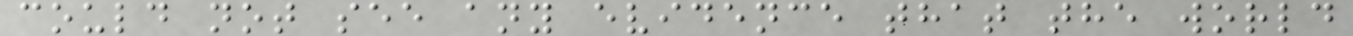could not see any evidence that the world
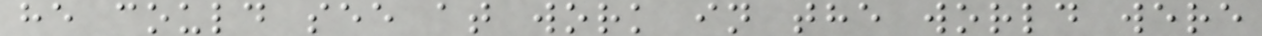he could see at work in the world were
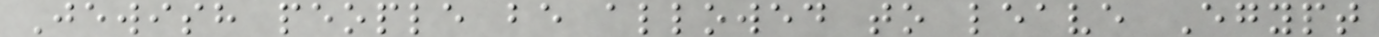Jewish people be allowed to leave Egypt
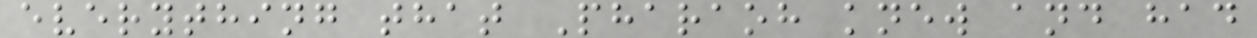everything that Pharaoh knew and had
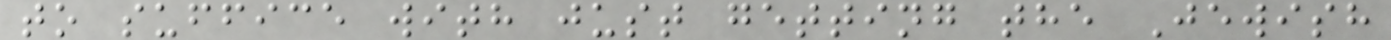to suffice with just getting the Jewish
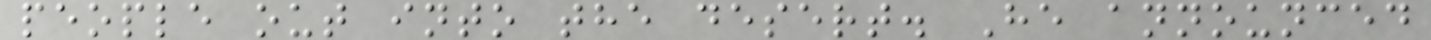people out into the desert. He announced
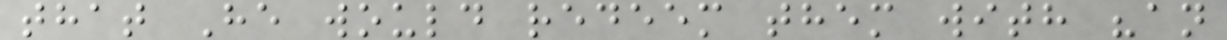that He would redeem them with "an
